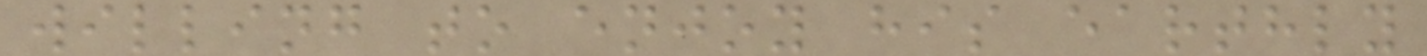willing to enjoy his earthly
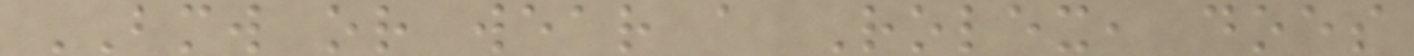BMW or wear a Rolex, does
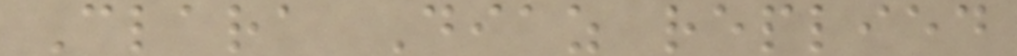Clara Diaz replied
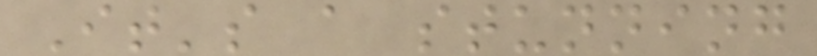It's a stunning
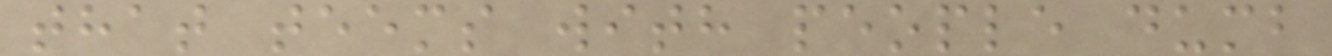that teems with people dumb
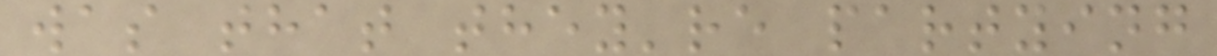was that they're partying
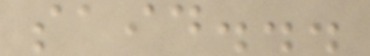said...
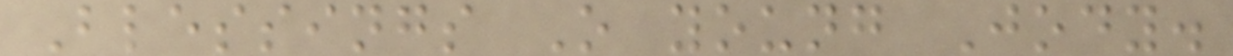Blessings O young Jody.
